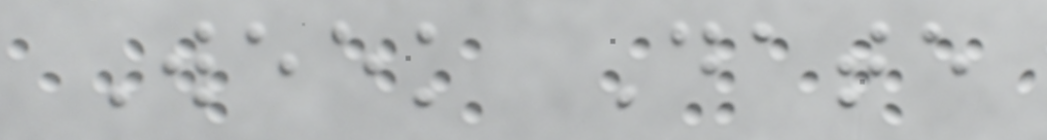Week Date
